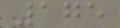175
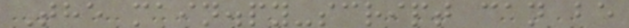The main.py-script can be
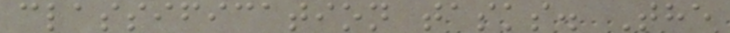classification tasks. The
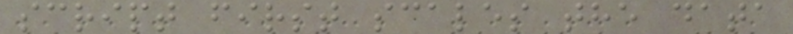script first scales the data
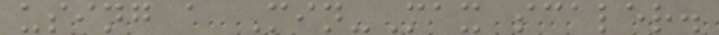using a Min-Max scaler.
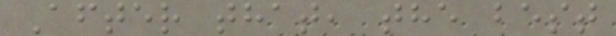After that, the best
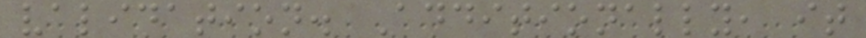validation. Additionally, it
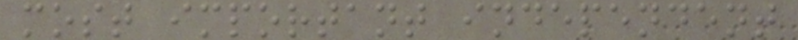most important independent
